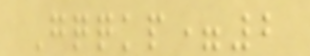Gqqkp=2
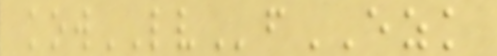kowLVfEZK
